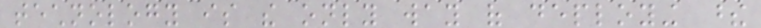technology is the only way of deploying these
